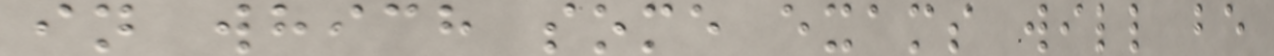in which some exams will be
